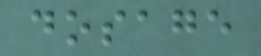dosage
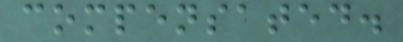compensated.
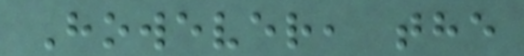However, the
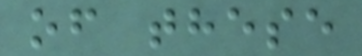of these
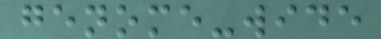genome-wide
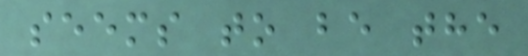seems to be the
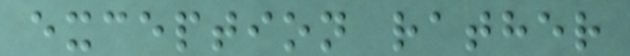exception rather
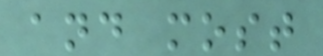and most
